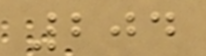204
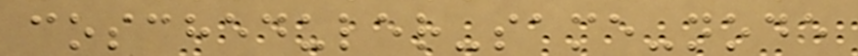coscheduler-same-node
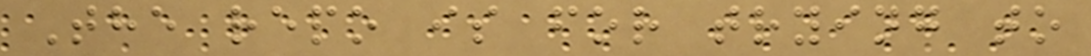The repo is for trying to
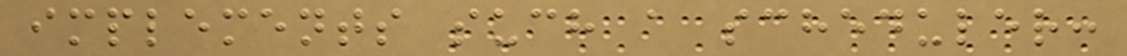implements such a scheduler:
